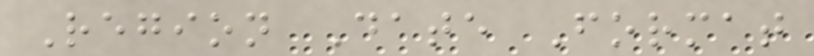Region Date Format
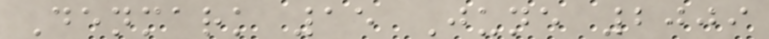Denmark 15 June 2009
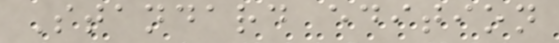Standard edition
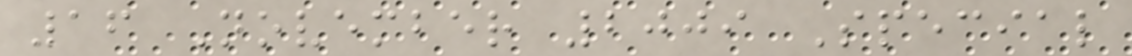16 November 2009 Special
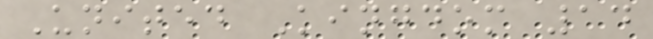United Kingdom 14
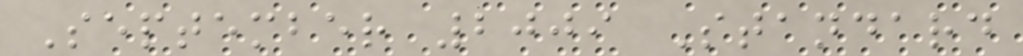September 2009 Standard
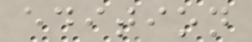edition
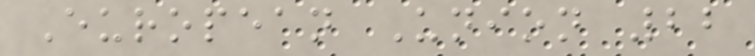European Union 22
